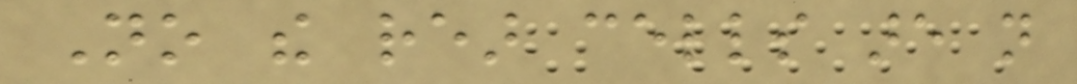No the rear cells are not
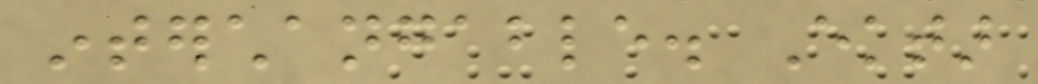interchangable. Ektar
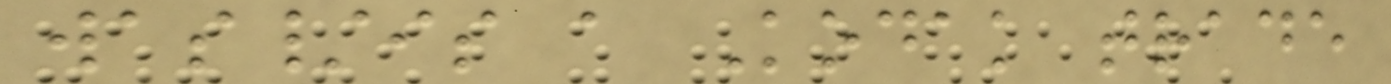was/is a Kodak trade
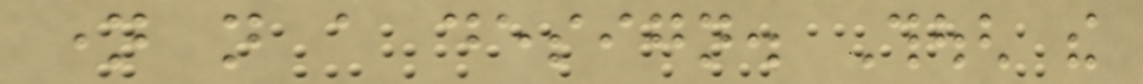name not a design. Though the
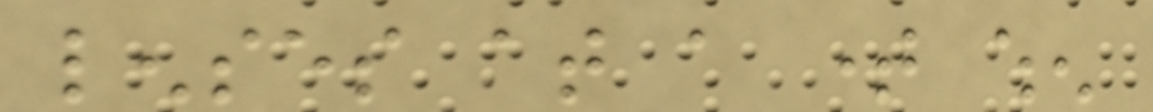lenses at a time when
